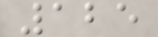125
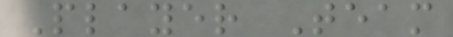Player Team
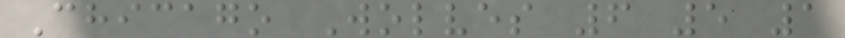Chicago Wolves 6 5 1
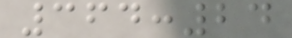364:24
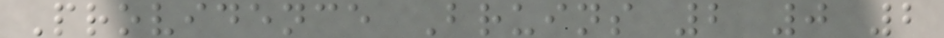Providence Bruins 2 0 2
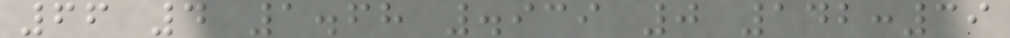66 4 1.68 .939 0 142:39
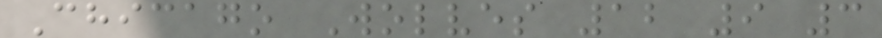Chicago Wolves 12 9 3
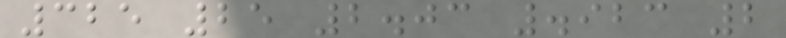325 25 2.03 .923 2
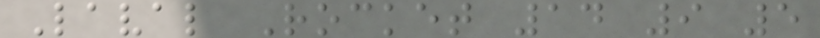Laval Rocket 14 9 5
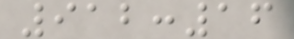912:16
